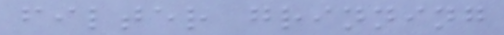filter grinning
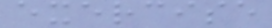exercise
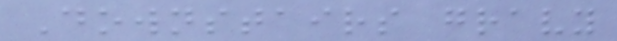Downstairs gravy
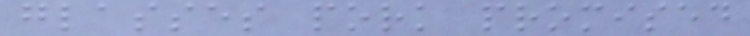glasses pork promised
